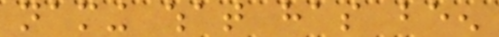naming what has been
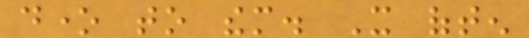done to them. It often
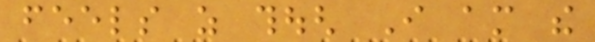feels as though I am the
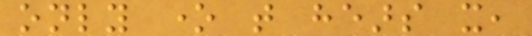only one that hears it,
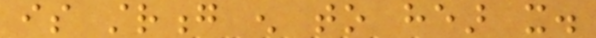is strong enough to hear it.
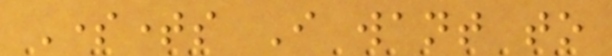Sometimes I want to
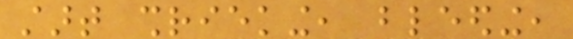start shrieking, bleeding,
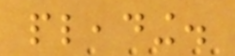pleading.
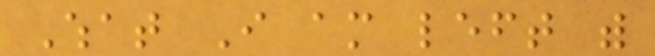What I am left with
